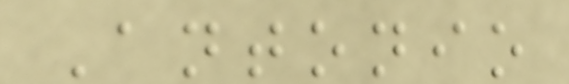Antonio
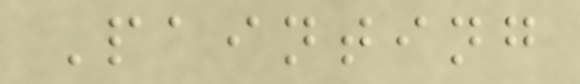Painting
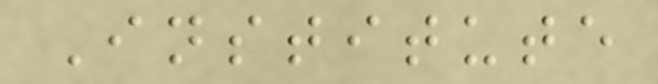Institute
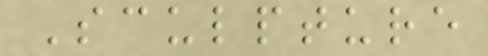Sculpture
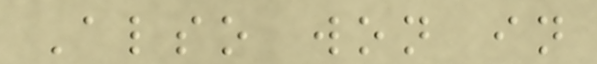Also won in
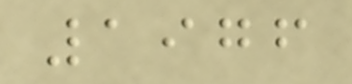1976
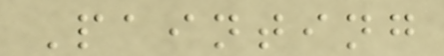Painting
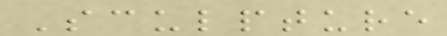Sculpture
